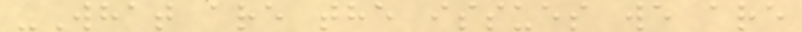-What are the issues we are
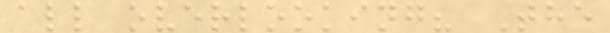all overlooking? The
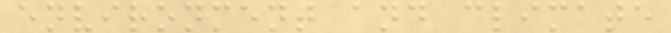environment and climate
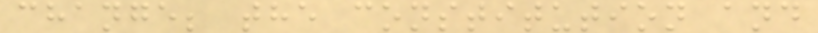change; the constitution and
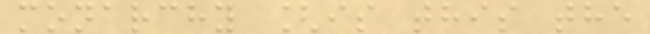monarchy [is this the
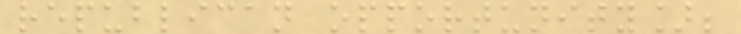republican opportunity];
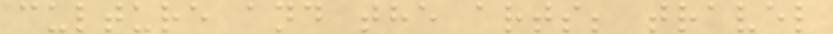culture and the arts; travel
